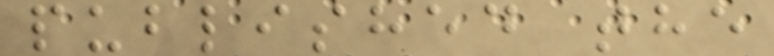published the
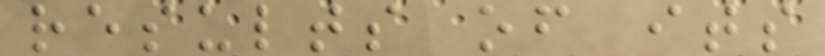results of its
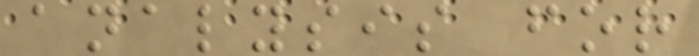analysis for
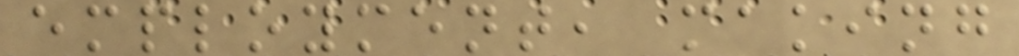employment, making
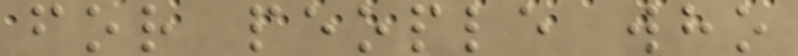for people who
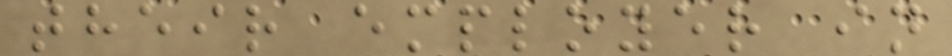their employer in
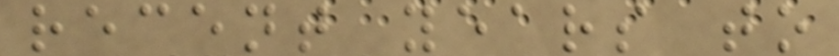recent years to
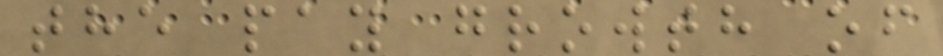the pay growth of
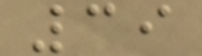39
